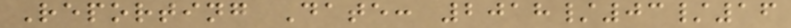Reporting Date: 2018/03/16
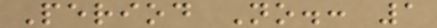Period No.: 1
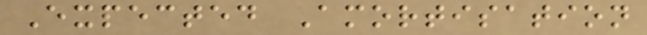Expected Amortisation
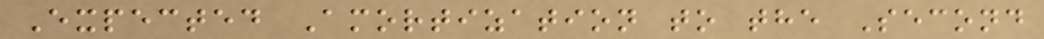Expected Amortization to the Second
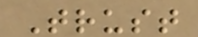Trust
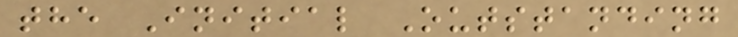the Initial Outstanding
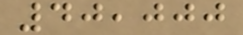40,000
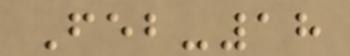Feb-18
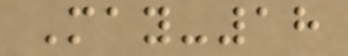May-18
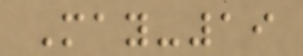May-19
